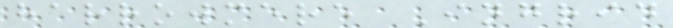harrowmere Ingrid
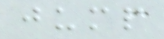jump
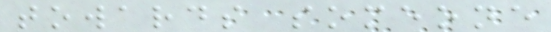towards someone
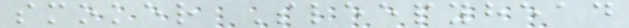smoker Sleepyhead
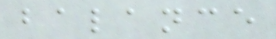balance
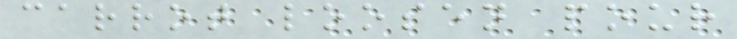carrot loosen pour
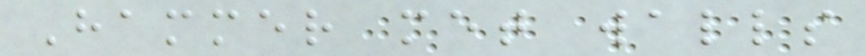Hammer met walls
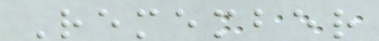Remember
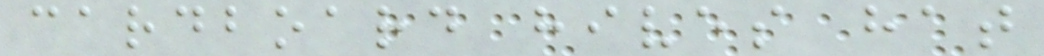cardboard hives hat
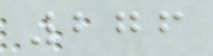276
